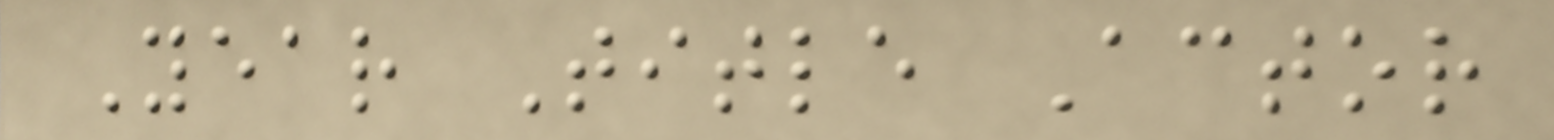Year Title Actor
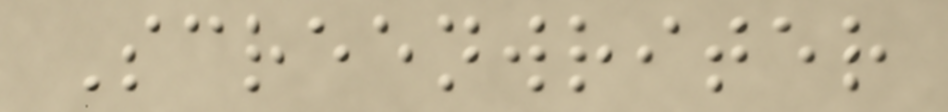Screenwriter
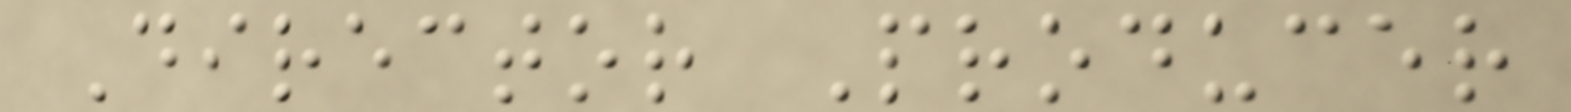Director Producer
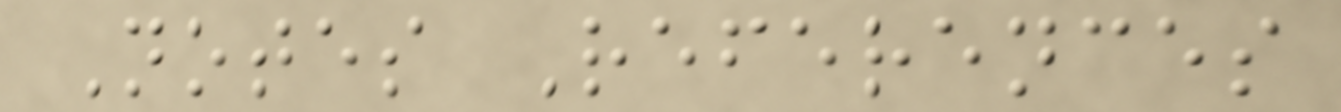Notes References
